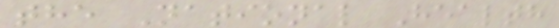the National Health
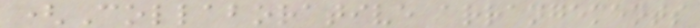(Collaborative arrangements
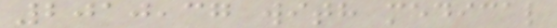2010,37 with medical
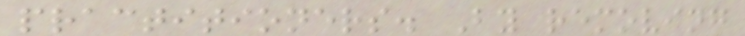practitioners. By removing
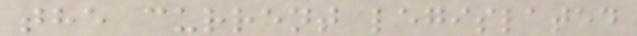the current legislated
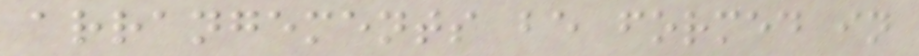arrangements be formed in
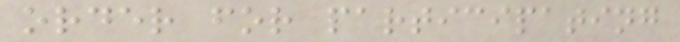order for participating
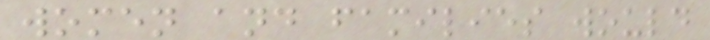women and families would
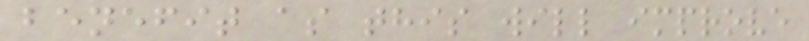benefit as this will improve
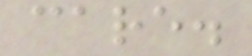care.
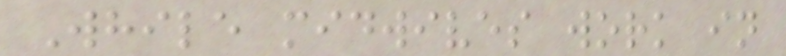While midwives work in
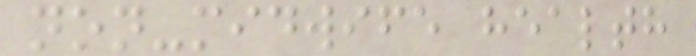non-midwife health
